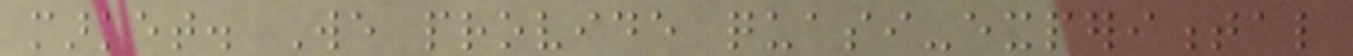market. We provide quasi-experimental
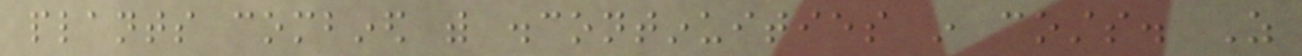plants combined with discontinuities in costs. As
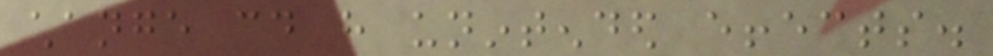change could have unintended effects.
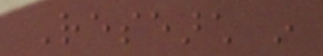Research in
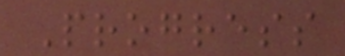Progress
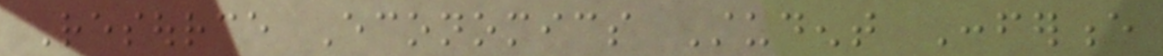Resource Economics Student Conference
